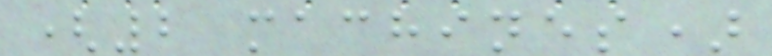(2 machines)
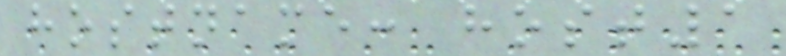hostname: host1
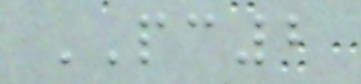PC2
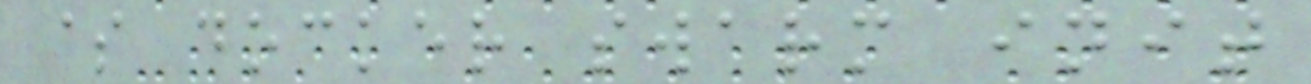$ docker swarm init
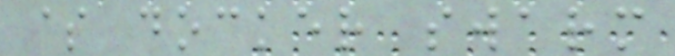$ docker swarm
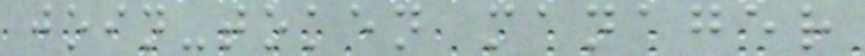join-token manager
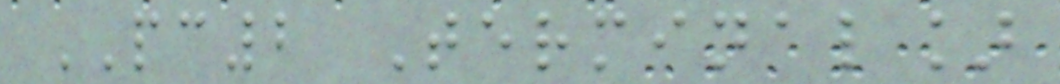PC2 Terminal]
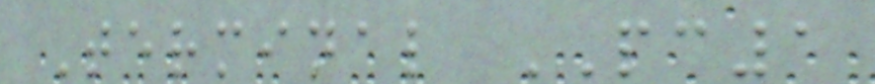Terminal PC1
